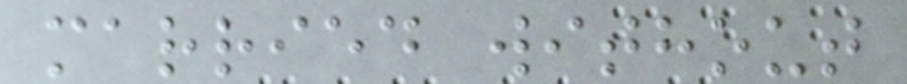married without
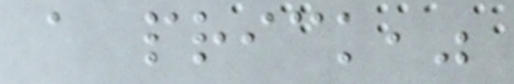a prick,"
